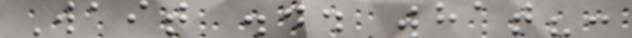Wait ... what?:
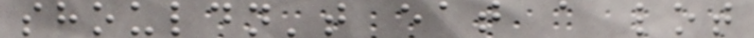shouldn't eat a lot
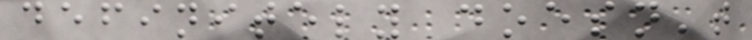definitely doesn't
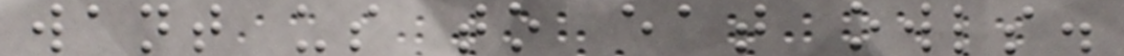want us to eat owls.
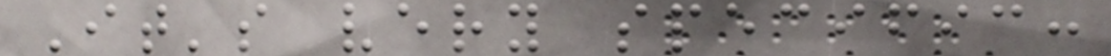It's very specific:
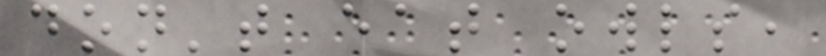don't eat owls,
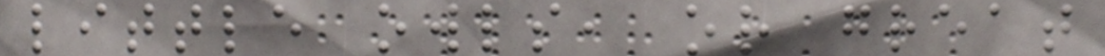little owls, or great
